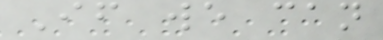If we can
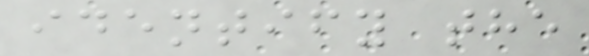identify the
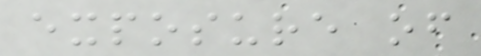exposure of
